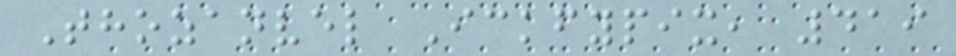Thozanvel Ickfypix, 419
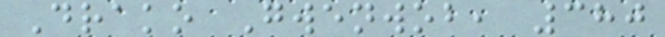Drako Gwenwob, 380
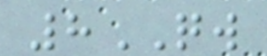8QW
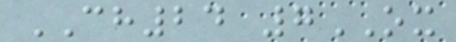CH24 7OX
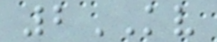2KV
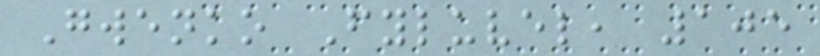Gwenko Fyluvel, 105
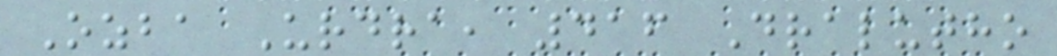Ozba Urdra, 416 Dralutho
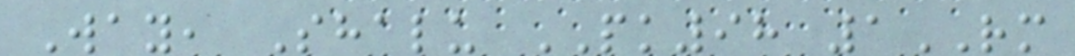Way, Shalu PK98 1RM
